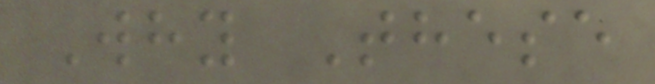Why These
